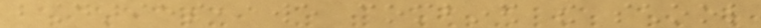boundaries, we combined the school
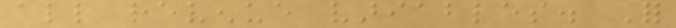all revenue variables. For
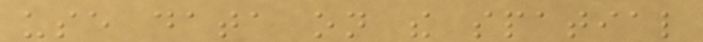use data on the spatial
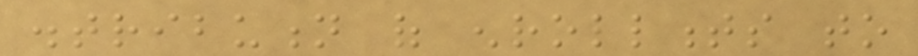distribution of enrollments to
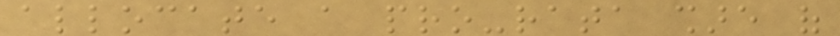allocate a pro-rata share of
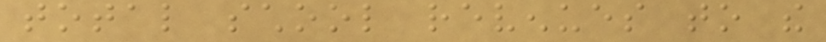total school revenues to the
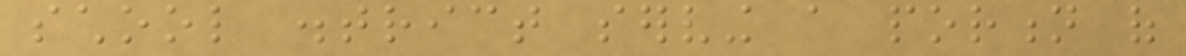school district serving a portion of
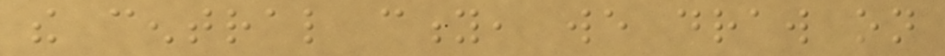the central city, we draw on
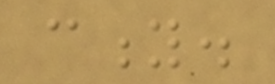city.
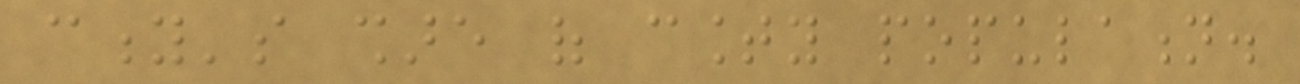city's share of county population.
